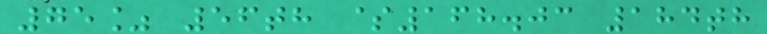75% 56th $168.03 184th
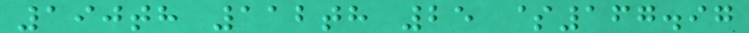190th 112th 25 $167.97
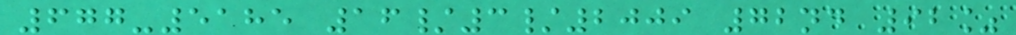677-5185 16/3/2009 72nd 92%
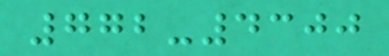772-4300
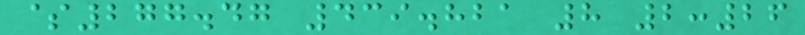$277.47 439.821 8 2:26
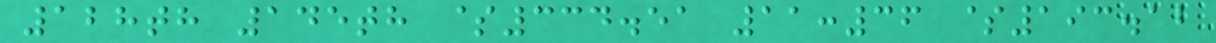128th 145th $334.51 11:36 $193.12
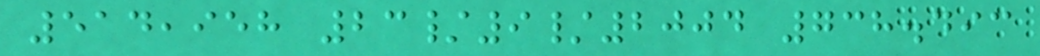514,958 23/9/2004 738.493
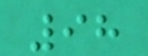98
